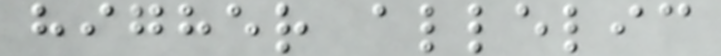higher allelic
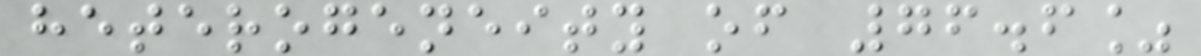heterogeneity of 76.6%
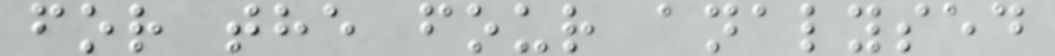for the four analysed
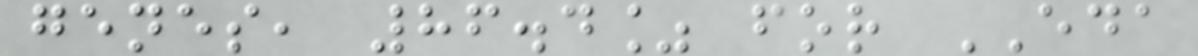genes, 86.4% for EDA
